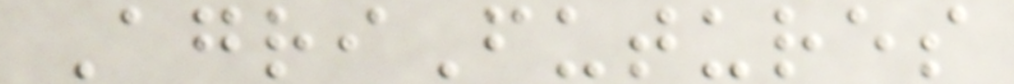AgriFutures
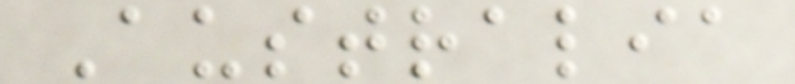Australia
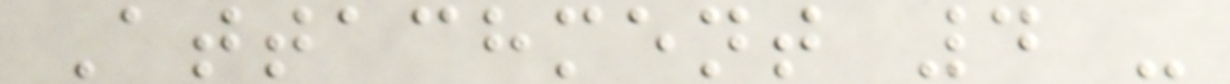Attachment 4 -
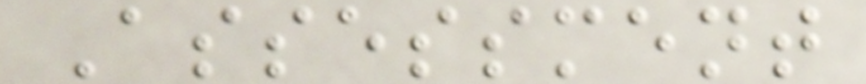Assessment
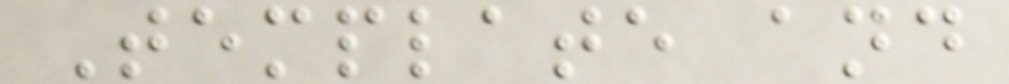Template and
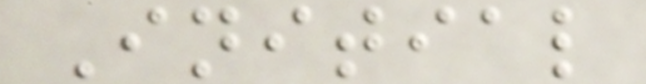Initial
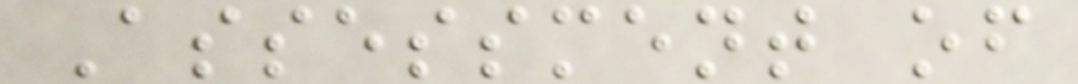Assessment of
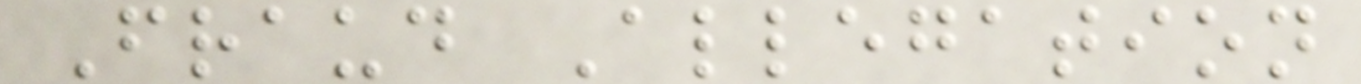Fraud Allegation
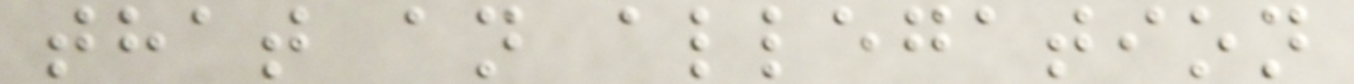that an allegation
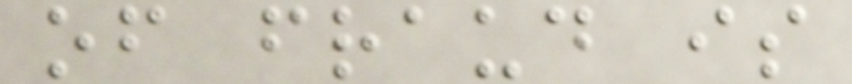of fraud is
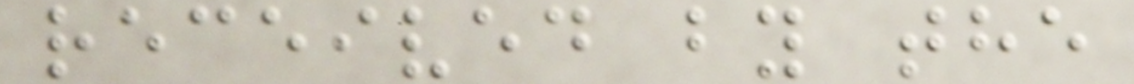received by the
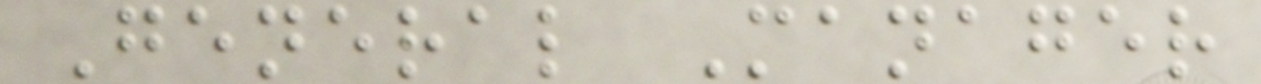General Manager
